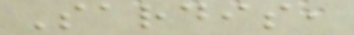Sardis,
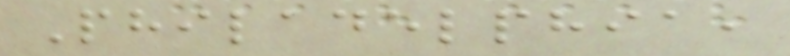Philadelphia,
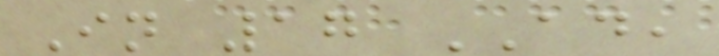In 17 AD,
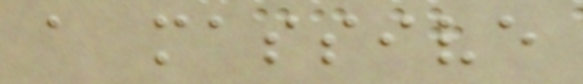a massive
